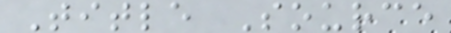Title Source
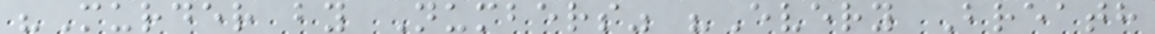"Murder by Numbers" "Every Breath
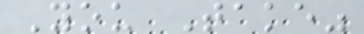You Take"
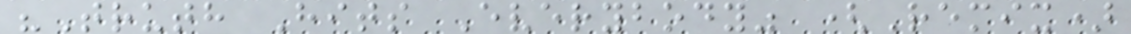"Truth Hits Everybody" (Remix)
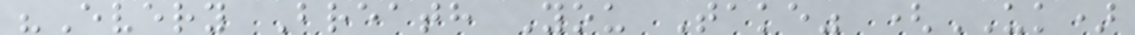"Every Breath You Take" (UK)
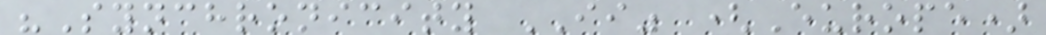"Synchronicity II" (Europe)
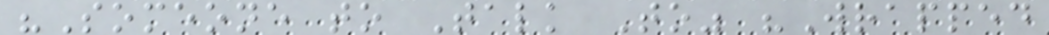"Someone to Talk To" "Wrapped
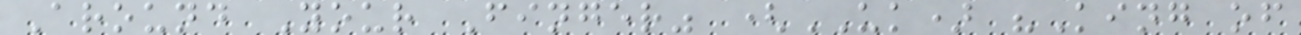Around Your Finger" (UK) "King of
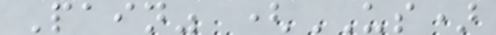Pain" (US)
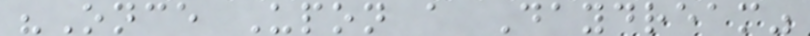"Once Upon a Daydream"
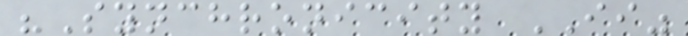"Synchronicity II"
